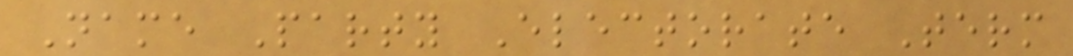Name Party Electorate Term
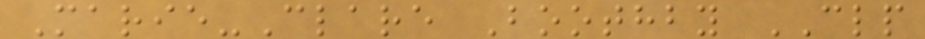Marie-Clare Boothby CLP
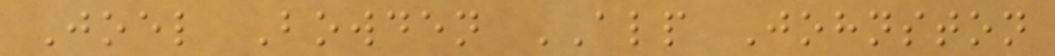Joel Bowden ALP Johnston
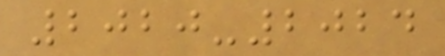2020-2024
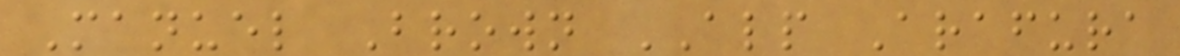Manuel Brown ALP Arafura
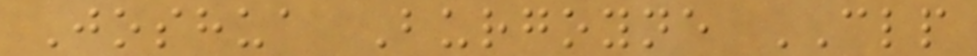Joshua Burgoyne CLP
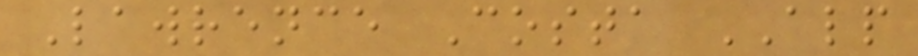Lawrence Costa ALP
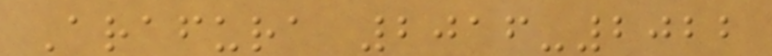Arafura 2016-2022
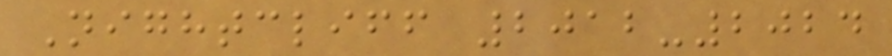Nightcliff 2012-2024
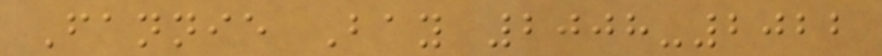Fannie Bay 2008-2022
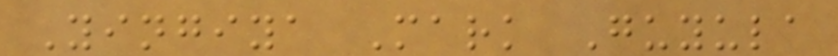Yingiya Mark Guyula
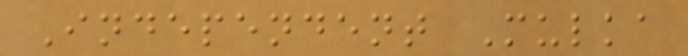Independent Mulka
